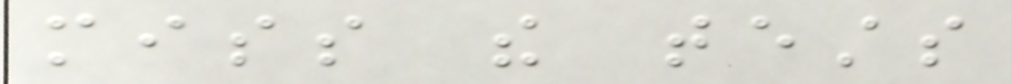miss the tests
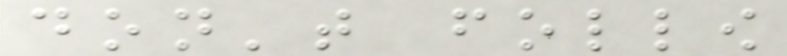don't follow
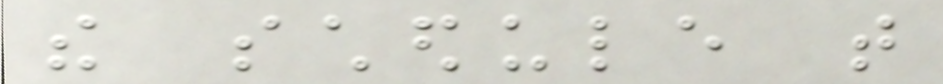the schedule that
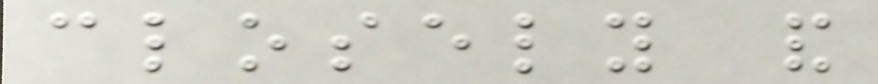closely and
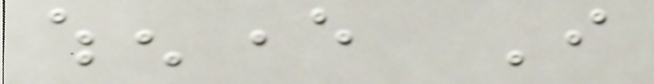whenever I
